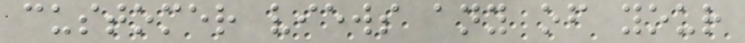customer views any of your
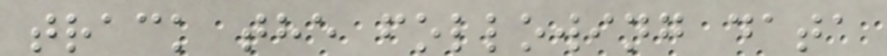track the following data
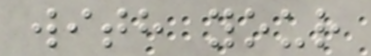with your
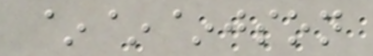~~~json
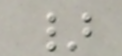}
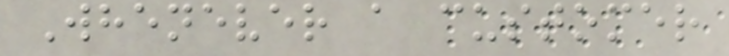Whenever a customer
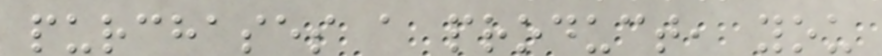purchases a product, you
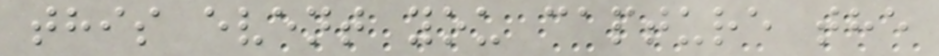this event you capture the
